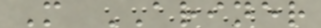M ARINER
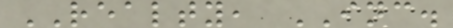REALTY, INC.
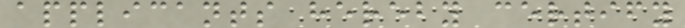applicants hereby certify
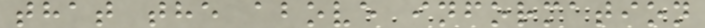that the above information
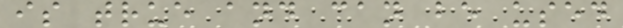is true and can be used
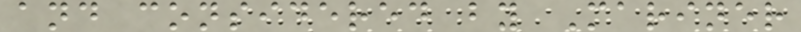and considered by Mariner
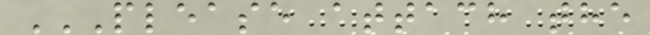PLEASE ATTACH THE
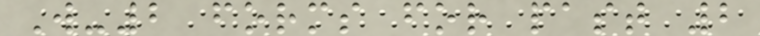W-2 forms for past 2
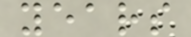years
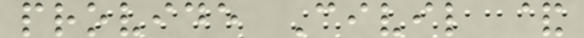provide Civil &
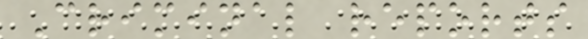Criminal reports
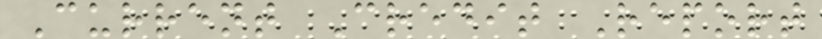Current Credit Report
